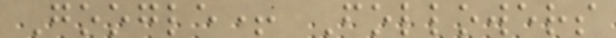Google+ Followers
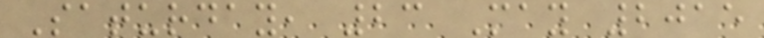Saturday, 23 May 2015
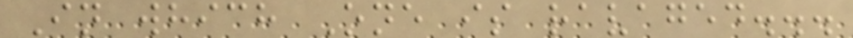In which One is ravaged...
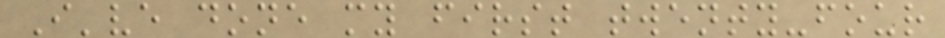I've done my first twenty-four
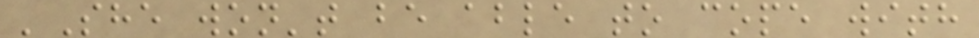'She won't be able to cope with
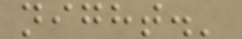night.'
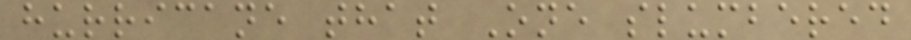hurricane that One slumbered
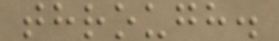through.
